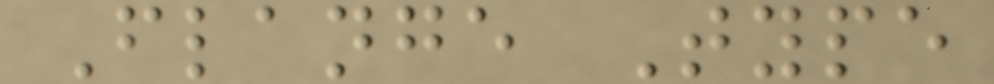Flange Type
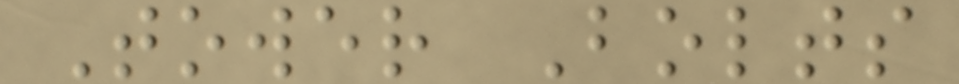Tower Bolts
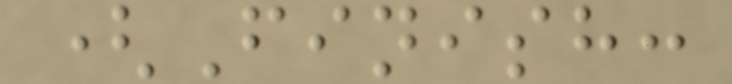(Finish:
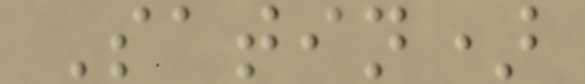Satin)
